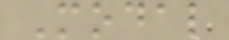Modal
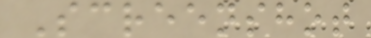Screenshot
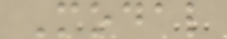Modal
